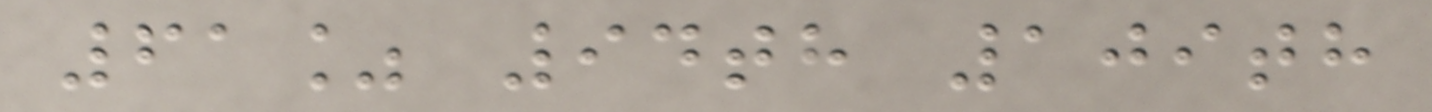61% 94th 109th
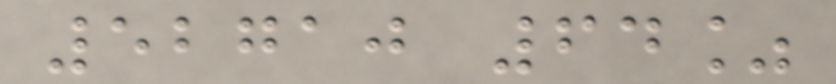52710 64%
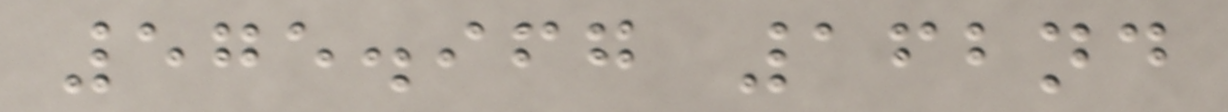575.967 162nd
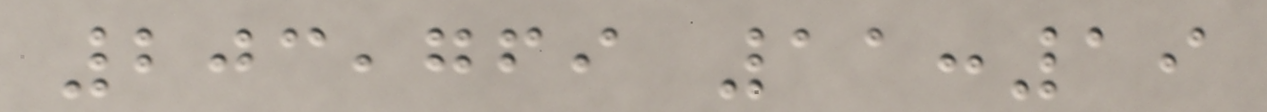203,769 11:19
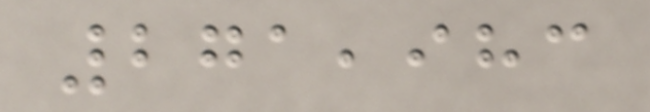271,983
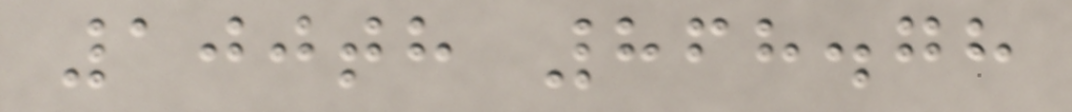100th 868.78
